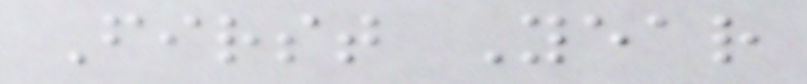First Year
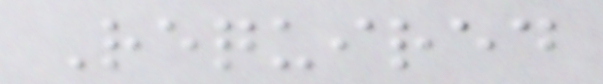Required
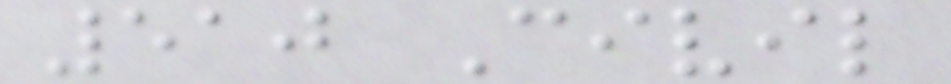510 Civil
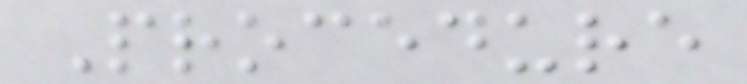Procedure
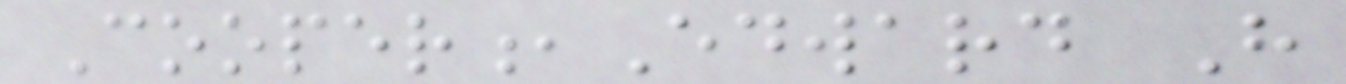Cooper,Edward H
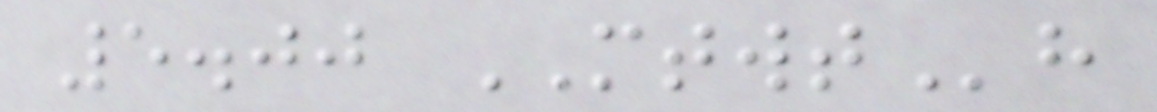5.00 MTWTh
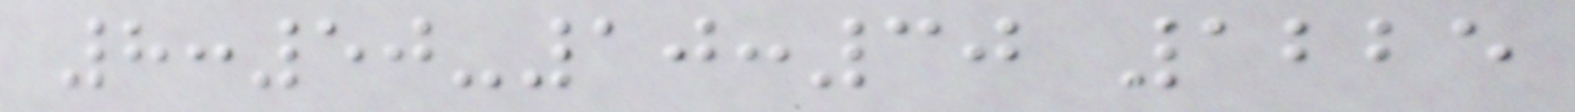8:50-10:30 1225
